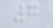7
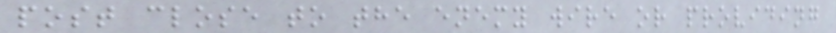post close to the enemy wire or providing
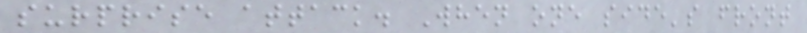surprise attack. When one side's front
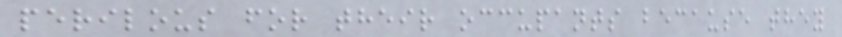perilous for their occupants because they
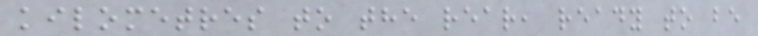kilometres to the rear, ready to be
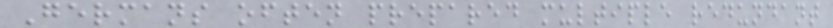Germans often prepared multiple redundant
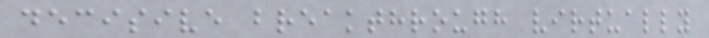decisive breakthrough virtually
